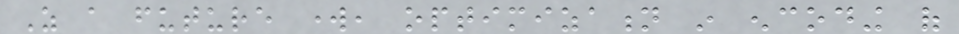As a future work, optimization in encoding of
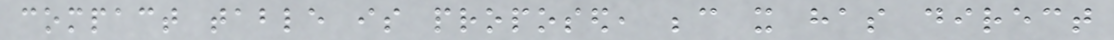compact table is proposed, because it has direct
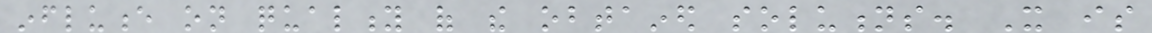influence on quality of the obtained solutions. It is
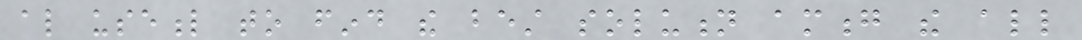also useful to find the best solution among the all
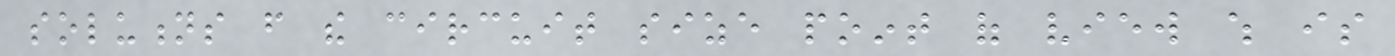solutions from the circuit size point of view which is
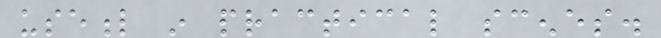useful in practical scenes.
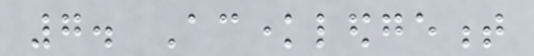7. Acknowledgement
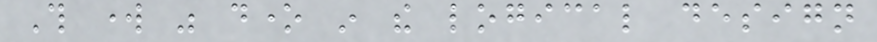This work was done in the logical design
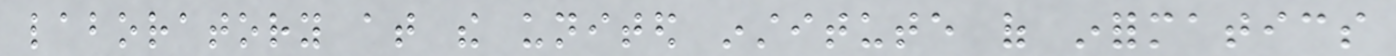laboratory at the united institute of informatics
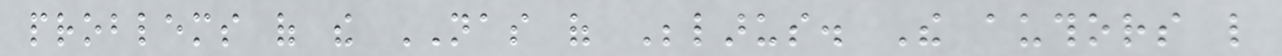problems of the NAS of Belarus. The authors like
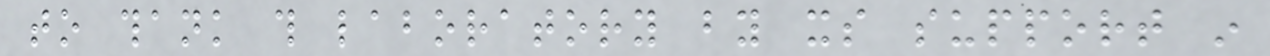to thank this laboratory by its support in
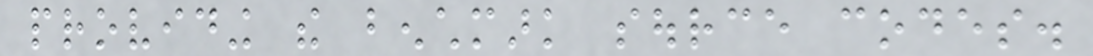providing the benchmark source codes.
